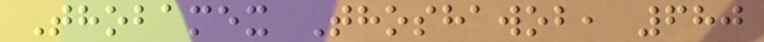Thobamex Thoshawob, 680
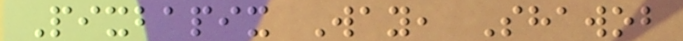Pixbapix Way, Shawob
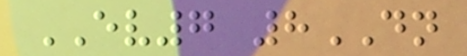EV7 8DN
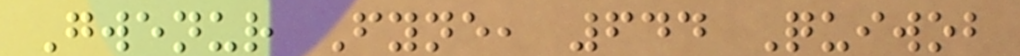Gwenur Fyne, 644 Quiwob
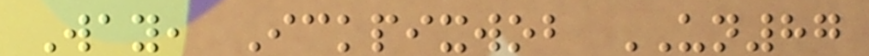Way, Ickpixwob UN87
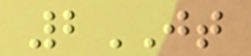2JT
